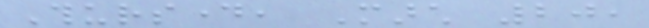Thursday, March 20,
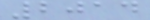2014
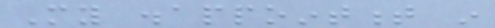My disappointment in
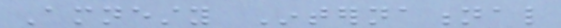Amnesty International
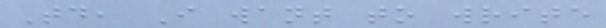Today, I want to write
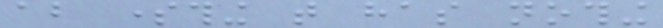about something that has nothing
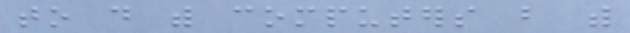to do with computers but with
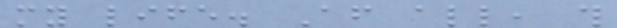my life. After all, this
